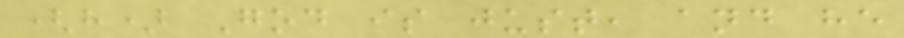(h) God is just, and he
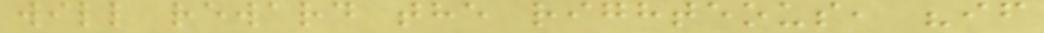will reward the righteous, "if
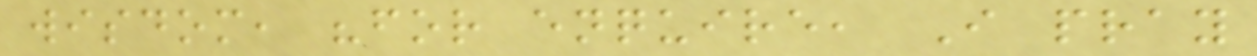wisdom, "for enquire, I pray
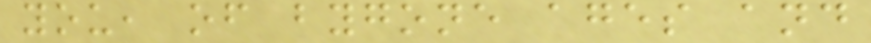you, of bygone ages and
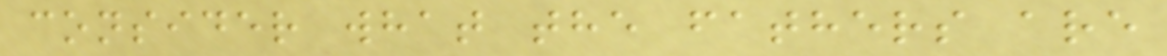consider what the fathers are
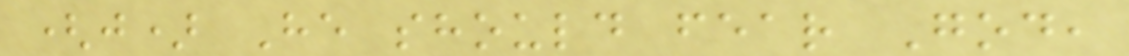(j) He should fear God,
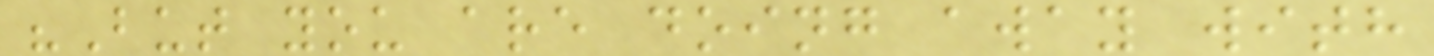"But you are doing away with
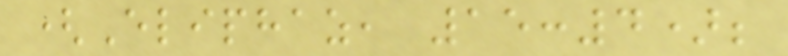(Eliphaz, 15:4);
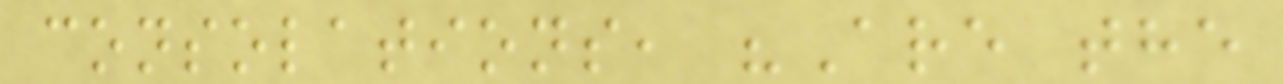consolations, "Are the
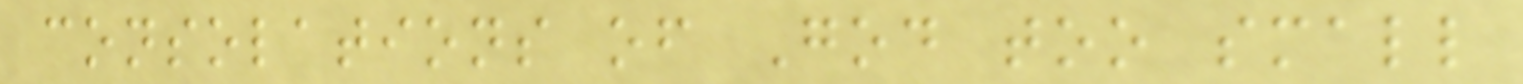consolations of God too small
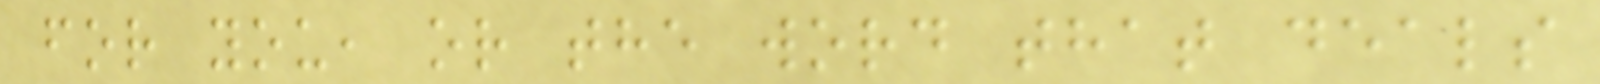for you, or the word that deals
